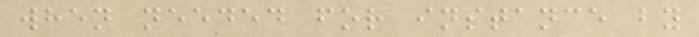when needed for instance by
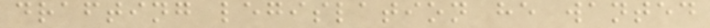drafting legislation he wanted
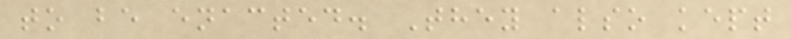to be enacted. They also kept
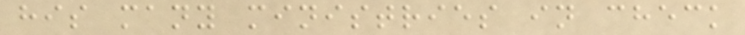his many ministries in check
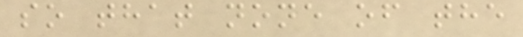so that none of the
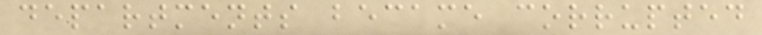departments became corrupted
